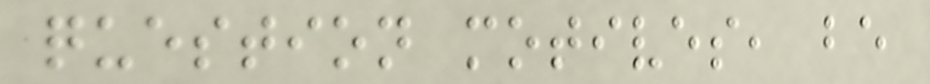question motives, be
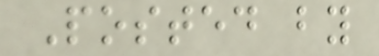Posted by
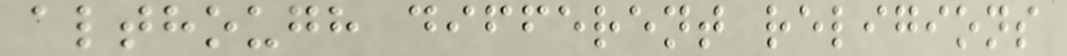although different religions
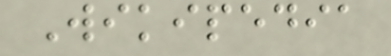Wikipedia
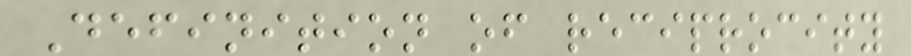Definition of reciprocity
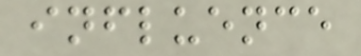influence
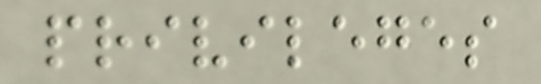privileges
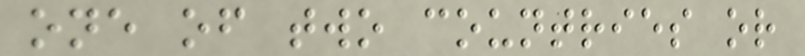one of two countries or
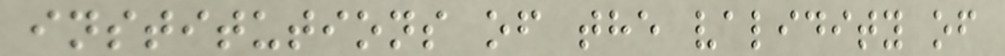institutions of the validity of
